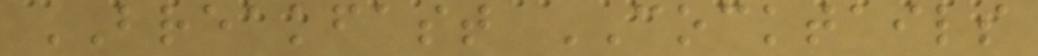BREAKFAST COCKTAILS
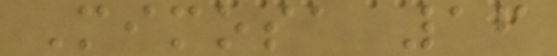Mimosa 16
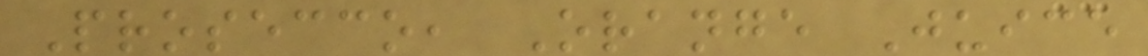Prosecco, Orange Juice
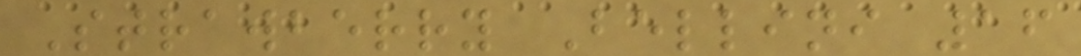Strawberry Bellini 16
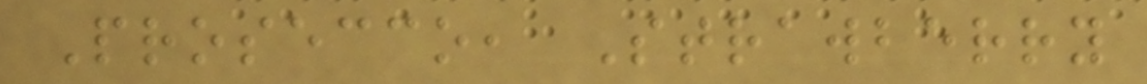Prosecco, Strawberry
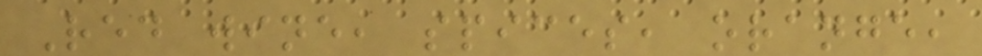Red wine, spices, orange,
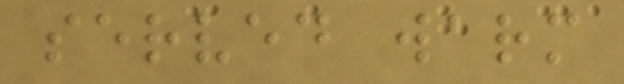served warm
